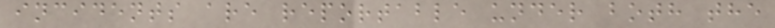incidents are reportable under both the
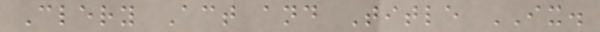Clery Act and Title IX.
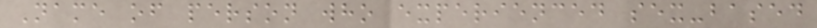Name of person who experienced sex-based
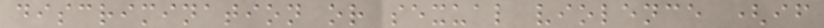discrimination or sexual violence (if
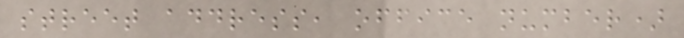street address, office number)
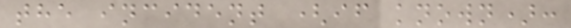the incident (if known):
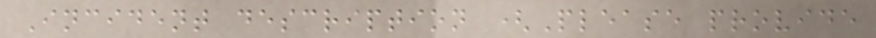Incident description (Please provide
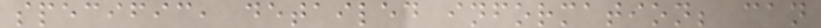specific, detailed information; can
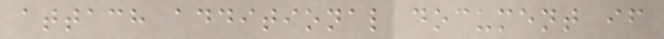attach additional document if
